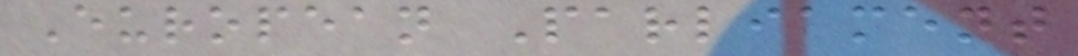European Parliament
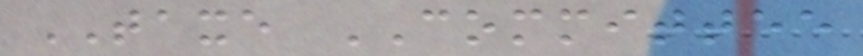TAXE COMMITTEE
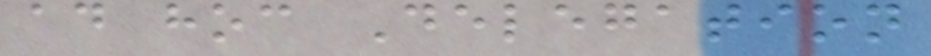ad hoc Delegation
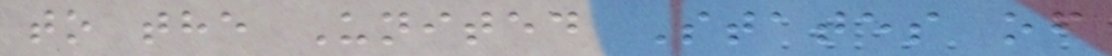to the United States of
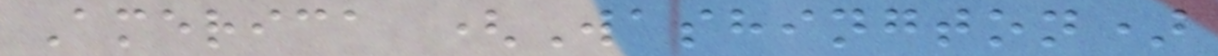America (Washington)
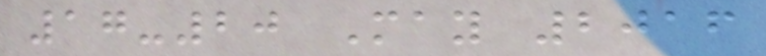17-20 May 2016
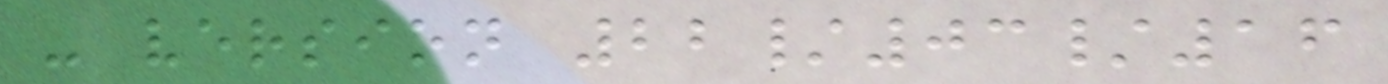- version 22/03/16
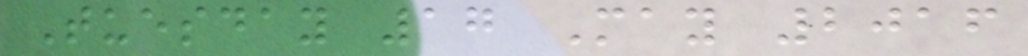Tuesday 17 May 2016
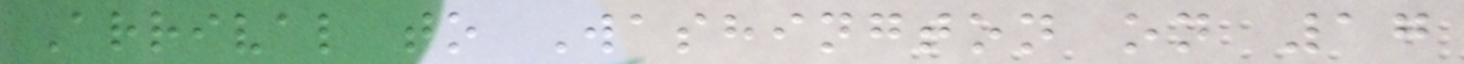Arrival to Washington on 17
